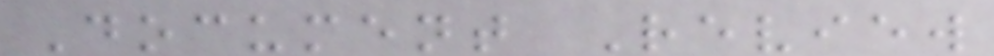Document Review
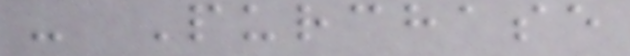- Purchase
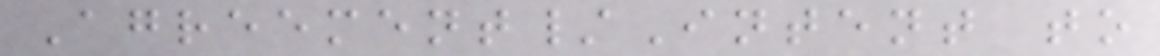Agreement/Intent to
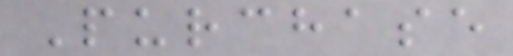Purchase
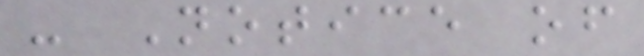- Notice of
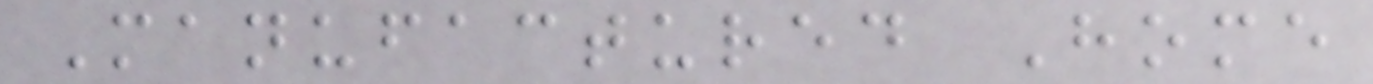Manufactured Home
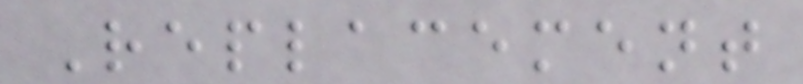Replacement
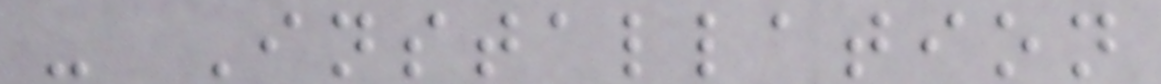- Installation
